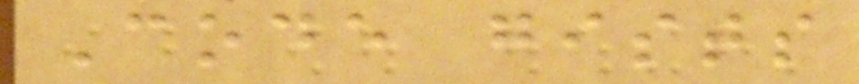Code gists
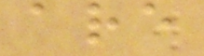are
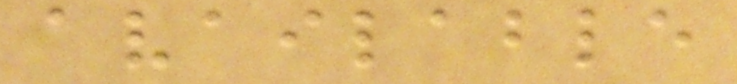available
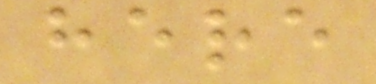here
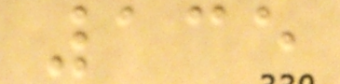135
